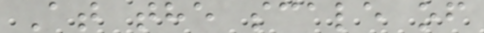At the scale of
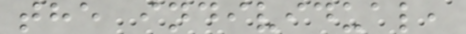the individual,
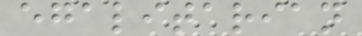egalitarian
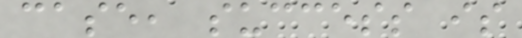case, success is
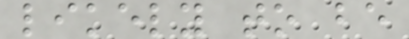likely to be
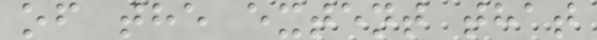of the extent that
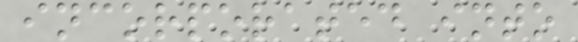incorporated into
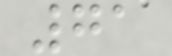71
